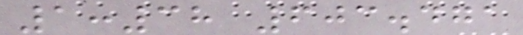1:38 603.471
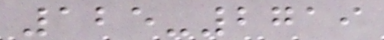125-2719
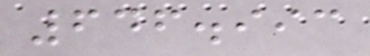646.993
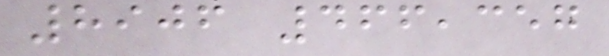8906 466,357
